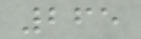265
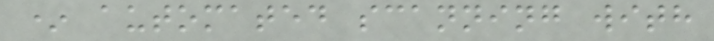* automated scanning with
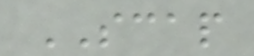SCAP
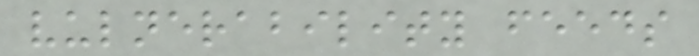vulnerability feeds
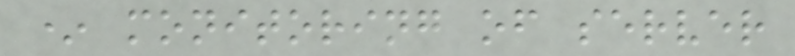* monitoring of server
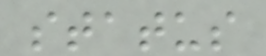status
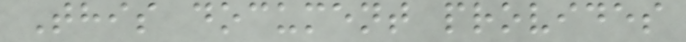This document provides
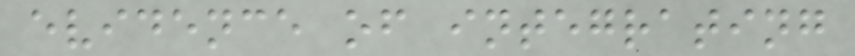evidence of integrating
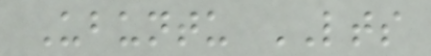Ubuntu LTS
